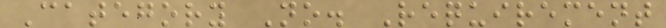Category No. Requirement
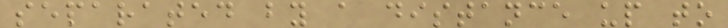separated by a distance up to
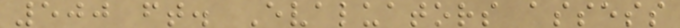500 ft. Evaluators assess
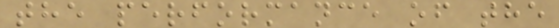the performance of the
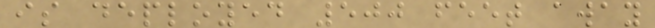is deployed 500 feet away
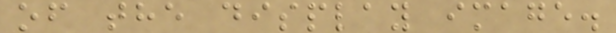of the display image.
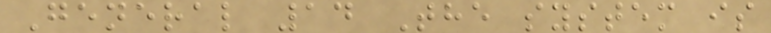General 14 The system is
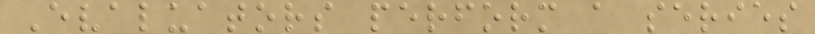Evaluators perform a series
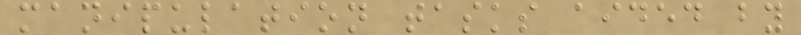manipulation tasks aided by
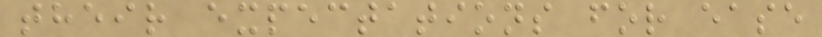their expectations for ease
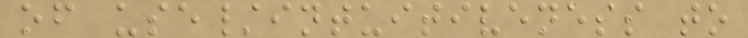of use/intuitiveness to
